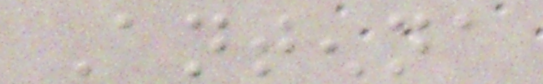Antenna
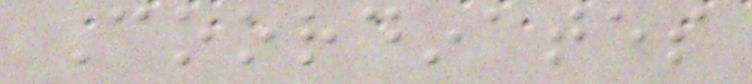Coordinates
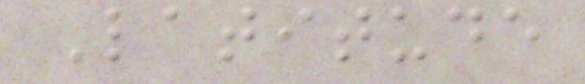Latitude
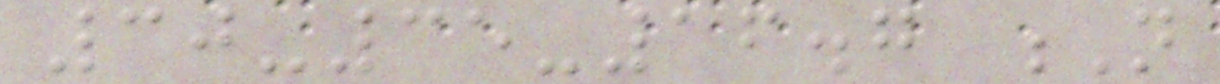30-35-16.7 N
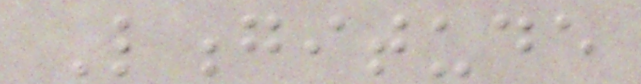Longitude
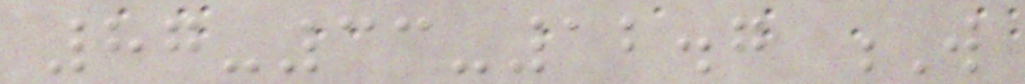87-33-12.7 W
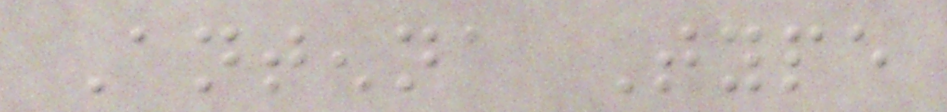Antenna Type
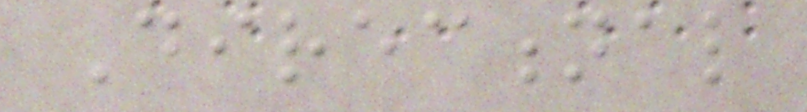Directional
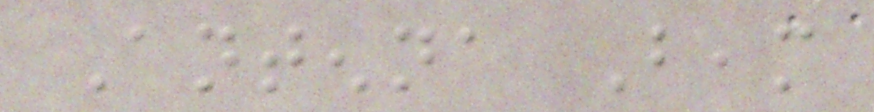Antenna Beam
